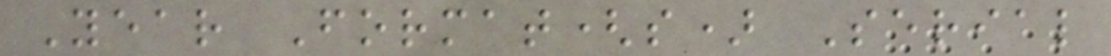Year Format(s) Serial
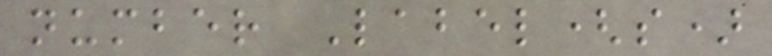number Label(s)
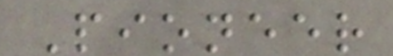Pioneer
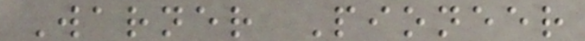Warner Pioneer
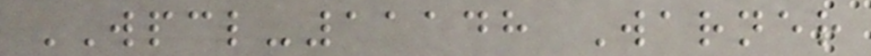WPCL-11148 Warner
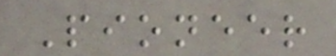Pioneer
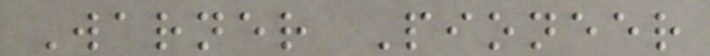Warner Pioneer
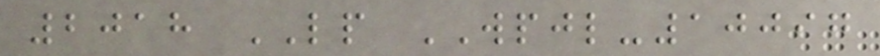2018 LP WPJL-10097
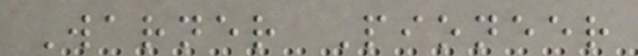Warner Pioneer
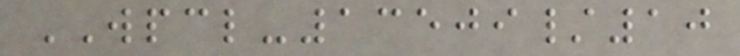WPCL-13509/10
